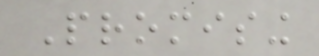Promising
